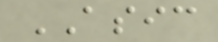ASIC
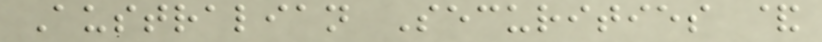Australian Securities &
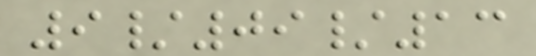9/09/13
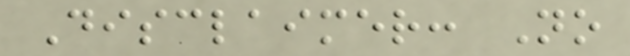Disclaimer: No
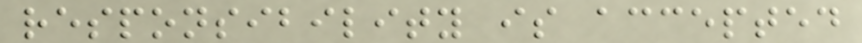responsibility is accepted
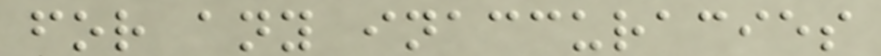for any inaccuracies
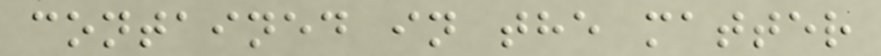contained in the matter
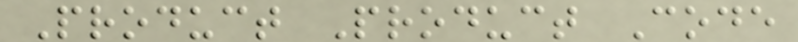Product Product Code
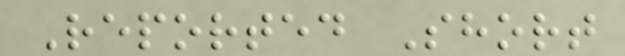Reported Short
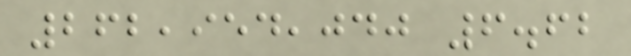262,954,040 6.62
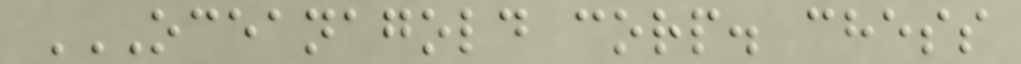OCEANAGOLD CORP. CHESS
